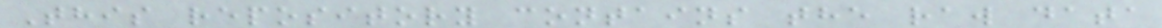This repository contains the raw data
